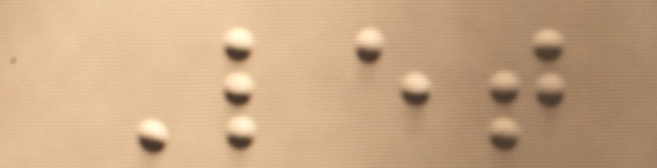Let
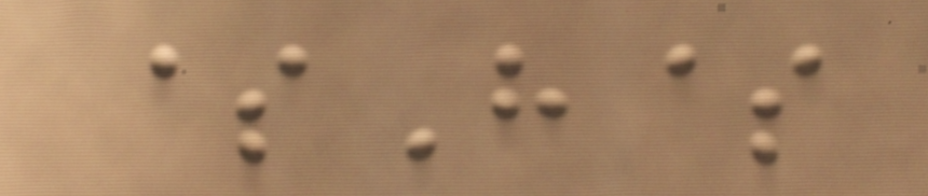$H$
